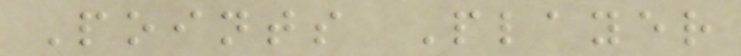Points Player
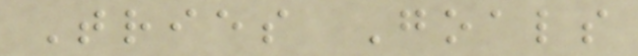Tries Goals
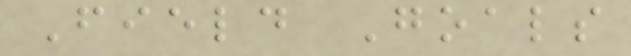Field Goals
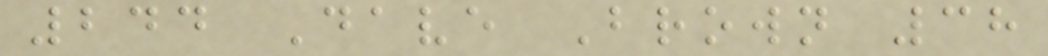244 Dave Brown 38
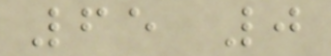65 0
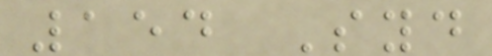154 Syd
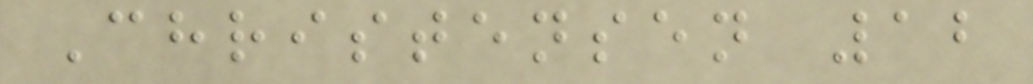Christensen 12
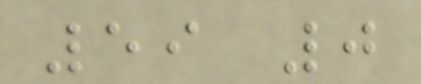59 0
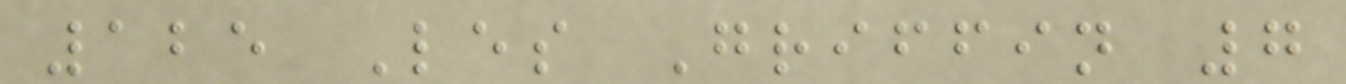125 Les Griffin 7
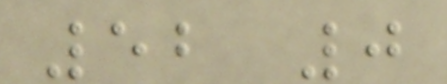52 0
